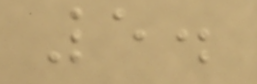5.
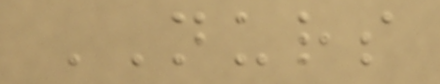NURS
